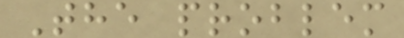The problem
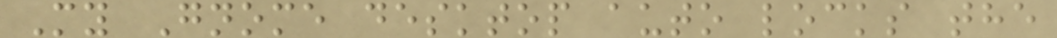My Gnome desktop auto locks the
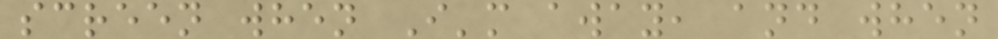screen when I'm away, and when
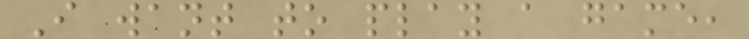I want to play a game,
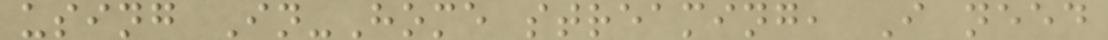using In-Home streaming, I need
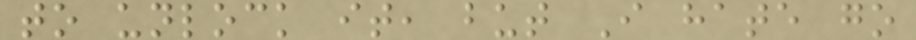to unlock it, but I hate go
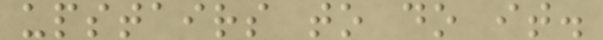upstairs to do it.
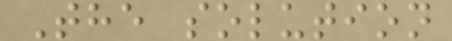The solution
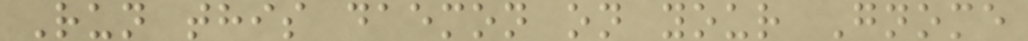Run this daemon on your Gnome
